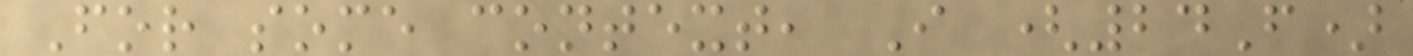For some context, I (24F)
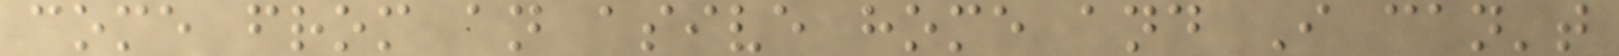come from an asive home and I can't
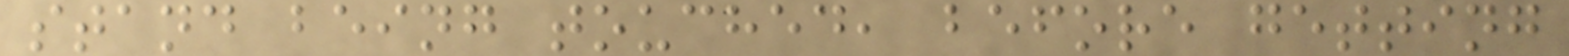stand being touched, before getting
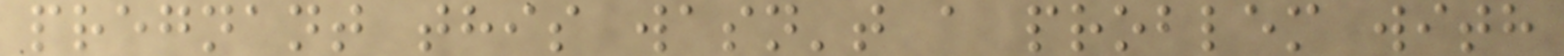pregnant this wasn't a problem with
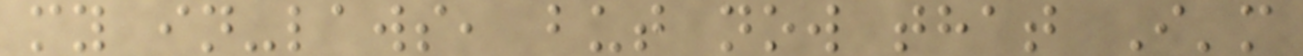my in-laws, but now that I'm
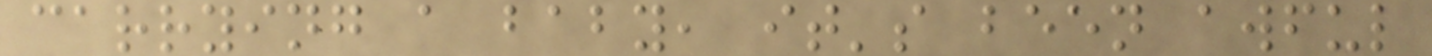carrying a baby, it's been awful
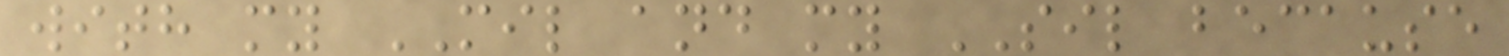with my MIL and my SIL because
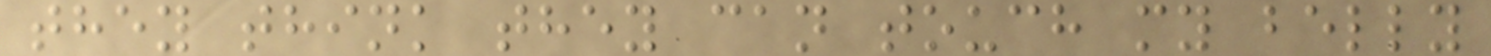they think they can touch my belly
